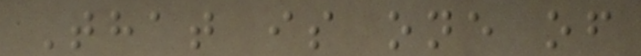That is one of
